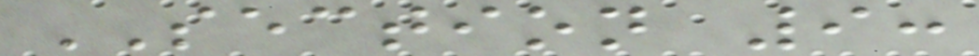SECTION 9:
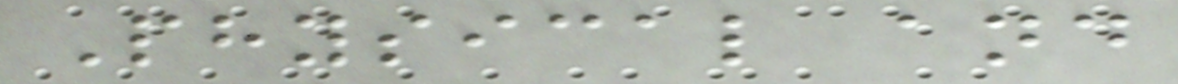Physical and
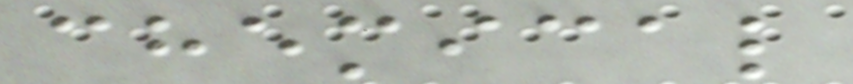chemical
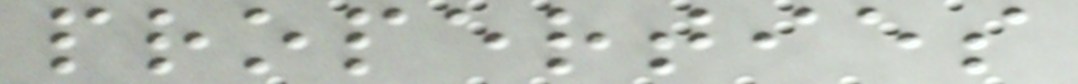properties
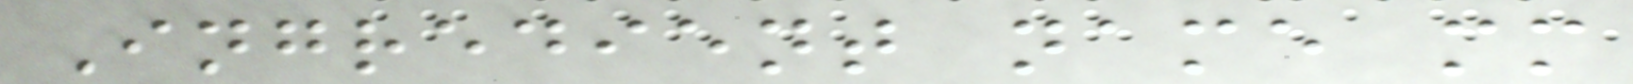Ingredient name mm
